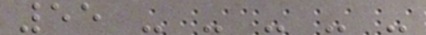55 - - - - -
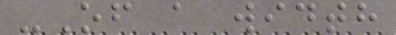-Of a width
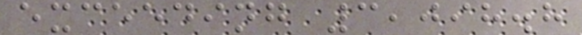exceeding 3,098.8
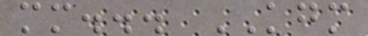mm... KGM
